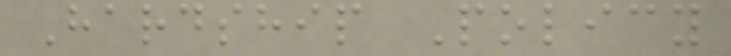Hardship Policy
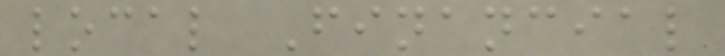local Financial
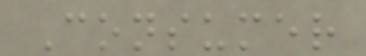Consumer
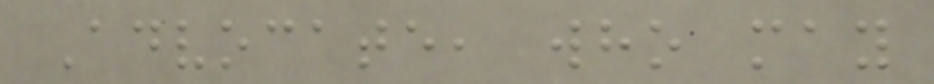Advocate, who may
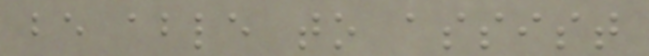be able to assist
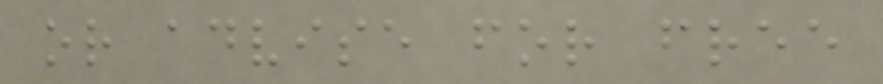or advise for free
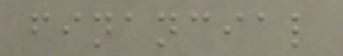financial
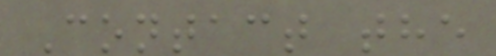Contact the
